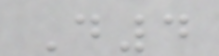D4
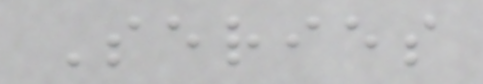Series
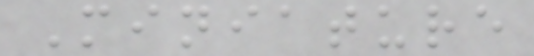Miniature
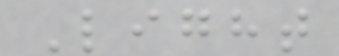Light
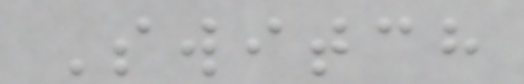Switch
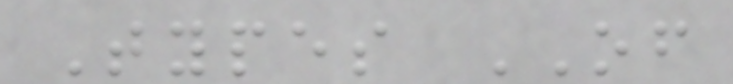Types OF
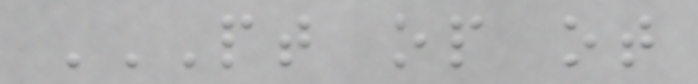PT OP OT
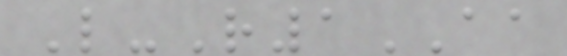L-R1AA
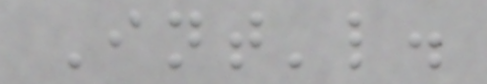Int'l.
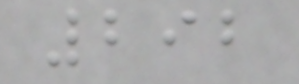292
